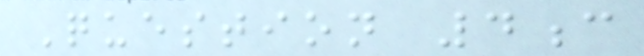Question 4c
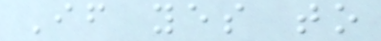If yes to
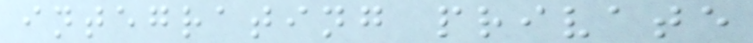integrating private
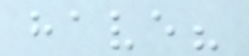have?
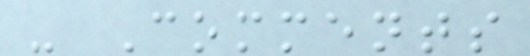- Comments
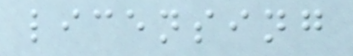licensing
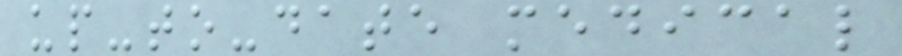up-to-date medical
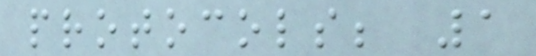protocols; 1
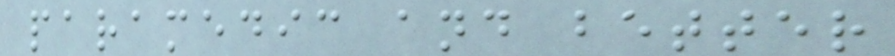paramedic and better
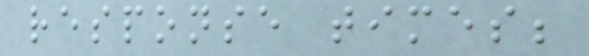response times;
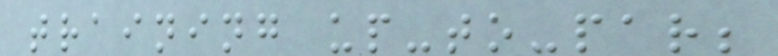training up-to-par;
